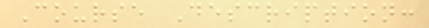Course Description:
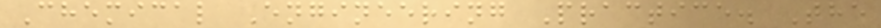Chemical Engineering Practice. The
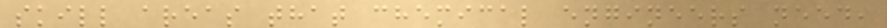skill areas that chemical engineers need,
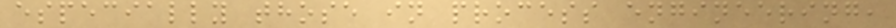especially those in process engineering,
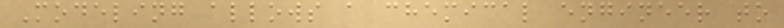Modeling allows a chemical engineer to
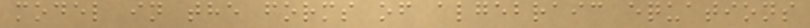model in the forms of algebraic equations
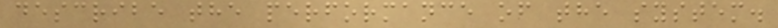describe the performance of the system.
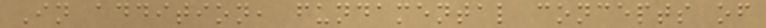In addition, fundamental concepts of
